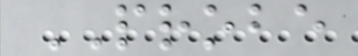PROBE
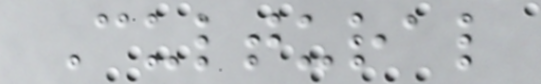Cultural
